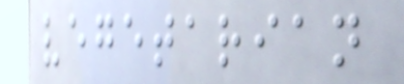vegetarian
